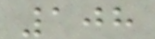108
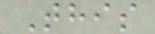This
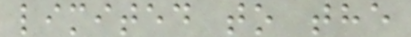limited to the
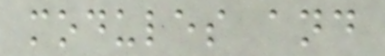modules and
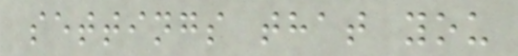settings that you
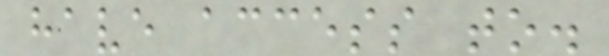have access to.
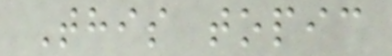This topic
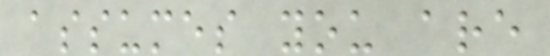assumes you are
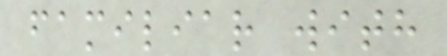familiar with
